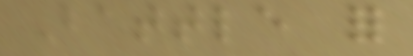Battle for
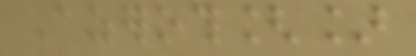Azeroth[]
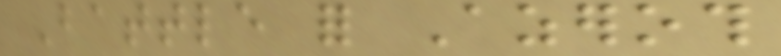Battle for Azeroth
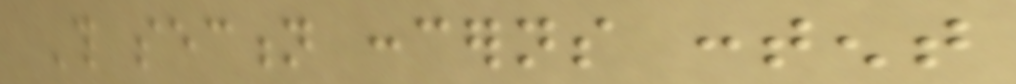This section concerns content
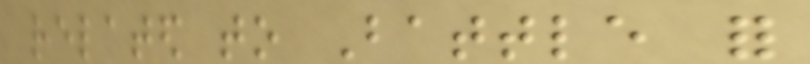related to Battle for
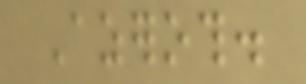Azeroth.
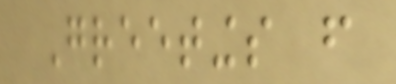Greetings from
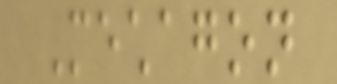Mechagon
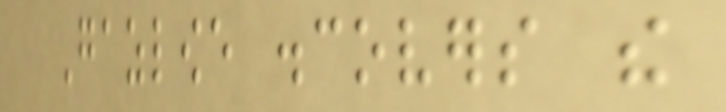Gazlowe discovers the
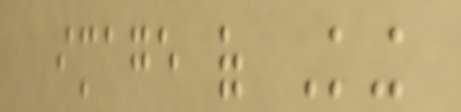image of King
